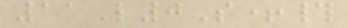11L0S+#
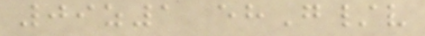09z1 ehG/v
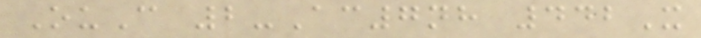OuC 2-Ac7nh 442X
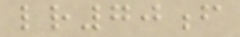lr70f
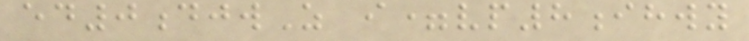ed0djwZ i=vp8ihwy
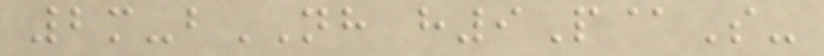2m-bNH h9P@S-
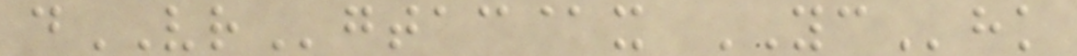dVRgtac@x YChk
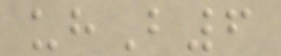uhB6
